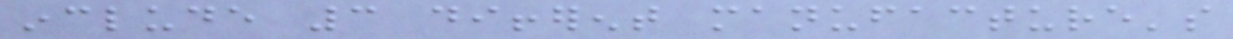include 3 different manufacture's
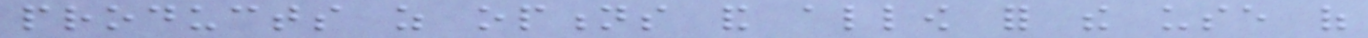products as options and allow for the use of
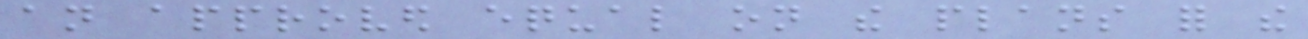an approved equal on the plans for the
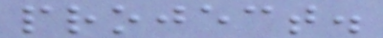project.
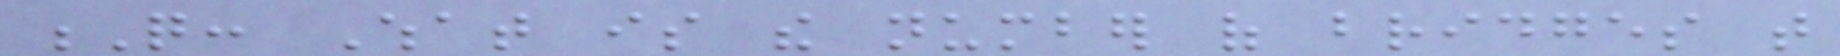Q: What is the number of bridges that
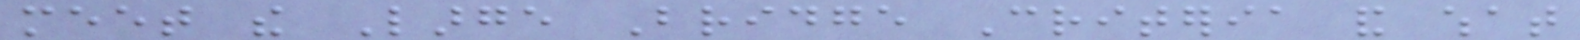meet the Large Bridge Criteria and what
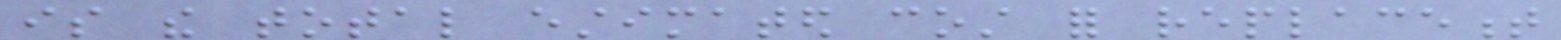is the total estimated cost for replacement
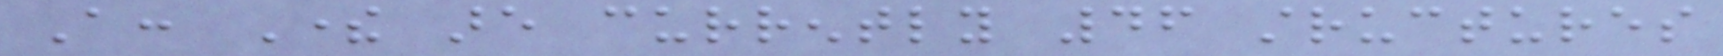A: There are currently 46 structures
